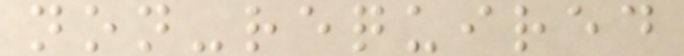non-required
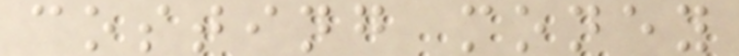costing money
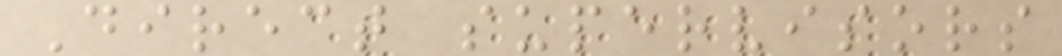Direct supervisors
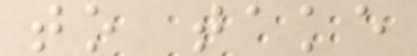to take
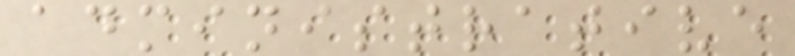administrative
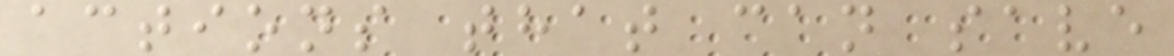actions that can save
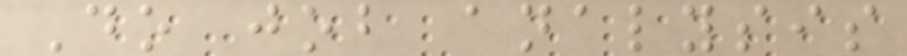Do job analysis
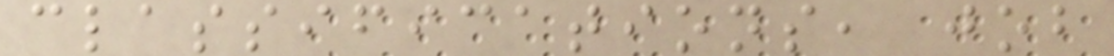classifications, job
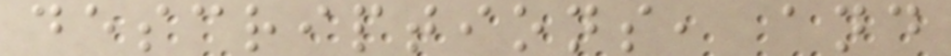descriptions, and
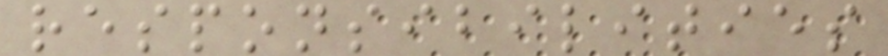responsibilities
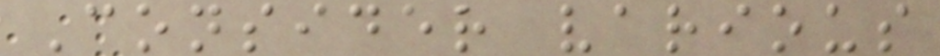Consider various
